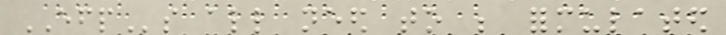EFPs all need to be formulated
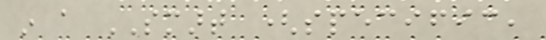in a SMART (specific,
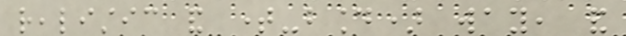realistic and time-bound) way, and
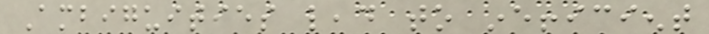Ambiguities lead to inefficient
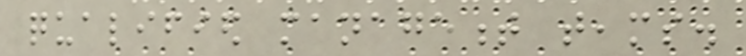qualified management teams.
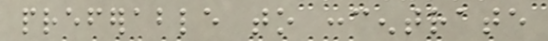preferable to concentrate
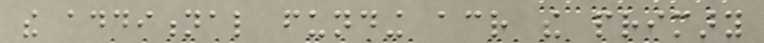the additional funding across the primary
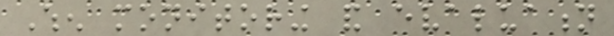When monitoring and evaluation
